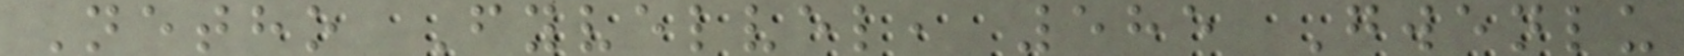Netho Fyvelvel, 585 Gwenlu
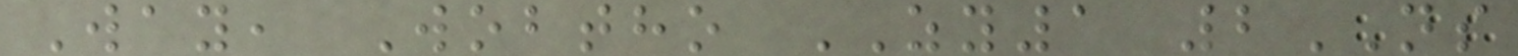Way, Wobtho ZY1 2NS
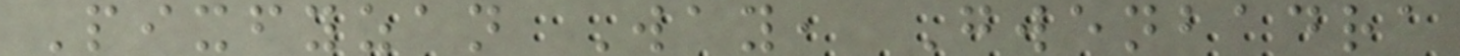Pixfyzan Way, Gwenbadra
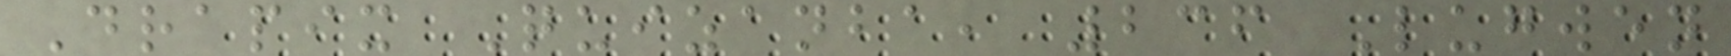Drapix Quizanba, 236 Lugwen
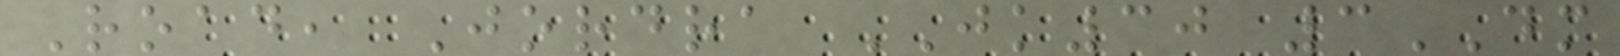Road, Jordra JK30 3DM
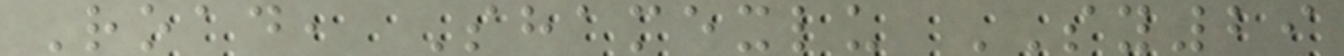Road, Shamexlu SY29
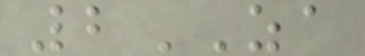2ZA
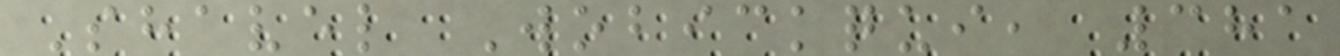Shavel Wobickqui, 381
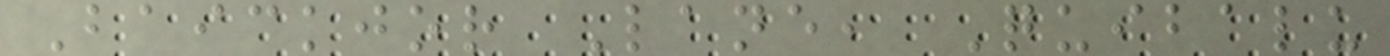Baickjor Lane, Quibalu
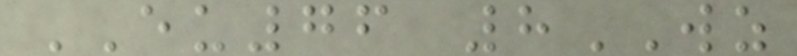EU76 8WZ
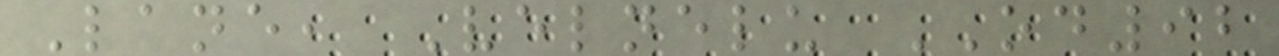Lane, Velnelu OD92
